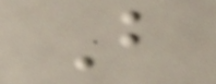B
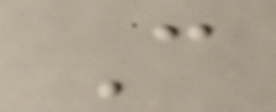C
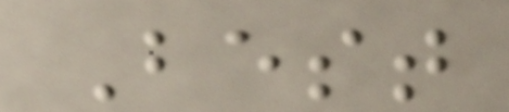Best
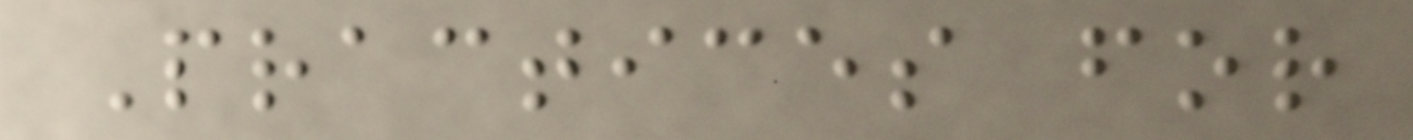Practices for
